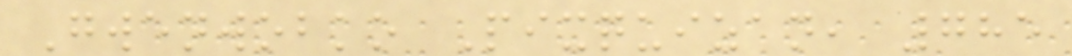Gwenwobko Pixquizan, 785
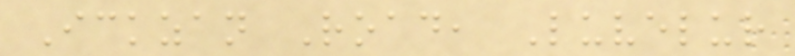Ickzan Road, Luvelur
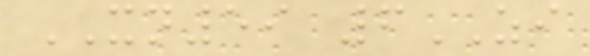XN59 6ZI
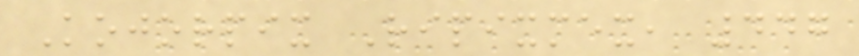Kojorpix Ripixmex, 447
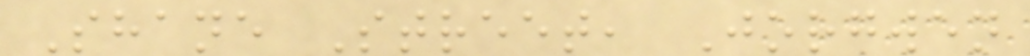Shane Street, Jorgwen
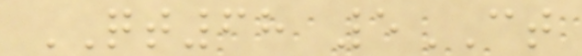QT68 5CT
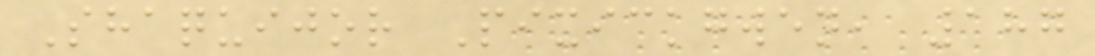Shaquijor Pixickgwen, 187
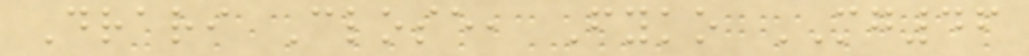Drari Close, Fyko MG46
